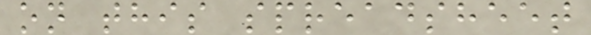on this spreadsheet
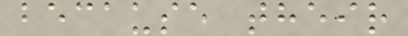because their
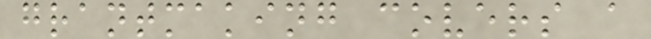grantmaking covers a
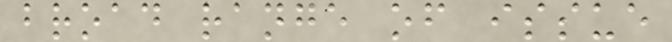broad range of issue
